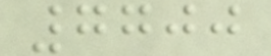7700
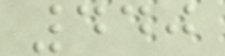440
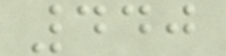440
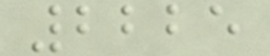2225
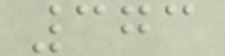373
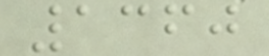1360
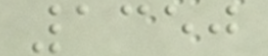1350
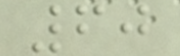60
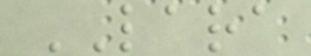LARA
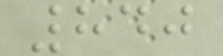840
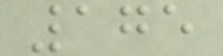175
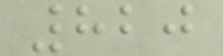820
